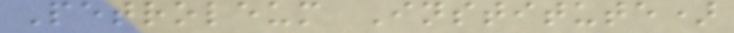Petroleum Institute)
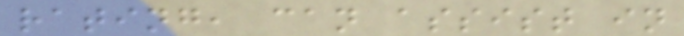rating, can assist in
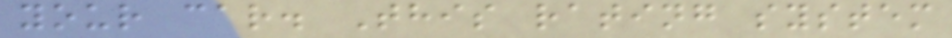your car. This rating system
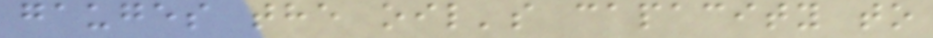gauges the oil's capacity to
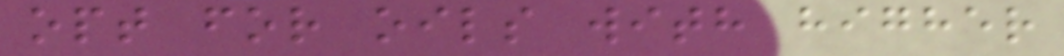opt for oils with higher
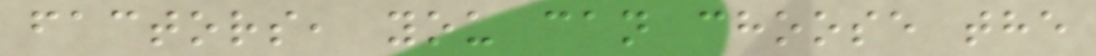factors, you can choose the
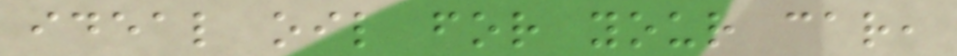ideal oil for your car,
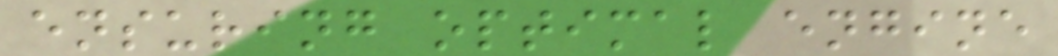ensuring optimal engine
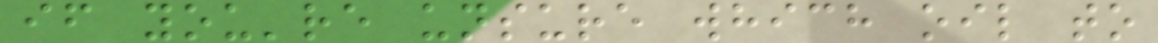if you're unsure which oil to
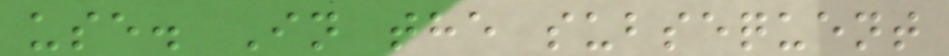use. In the subsequent
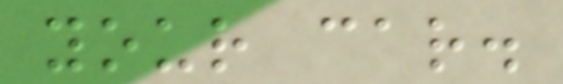your car.
